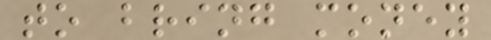to bring money
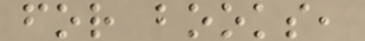for books,
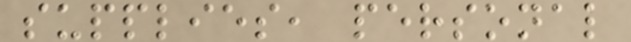supplies, personal
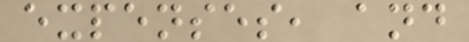expenses, and
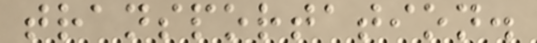transportation.
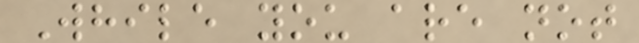While you are not
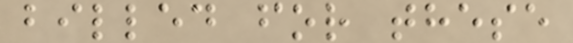billed for these
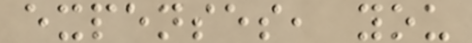expenses, you
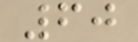60
